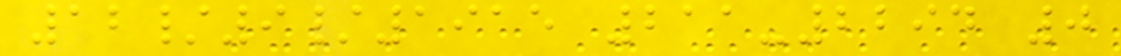12/9/1915 211-2294 0
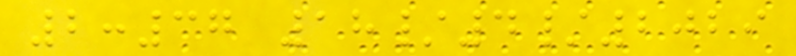2:37 18/4/2029
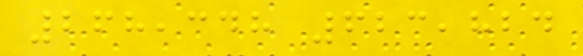268,348 623,824
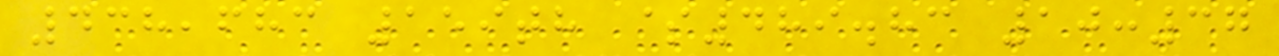438,683 159th $489.83 10:37
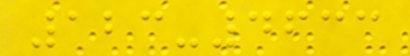123-4633
